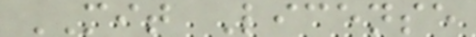MIT License
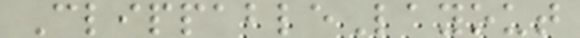ClippableLayout
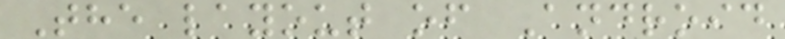The layout of Android
